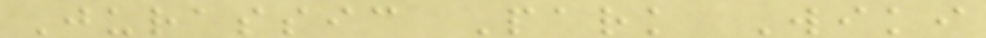Jurassic Park Wiki
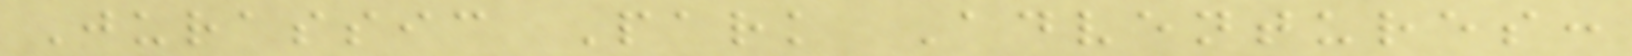Jurassic Park Adventures:
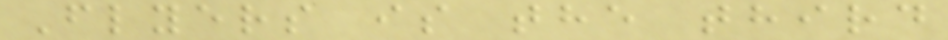Flyers is the third
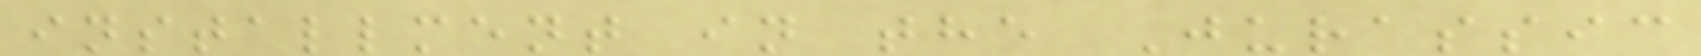installment in the Jurassic
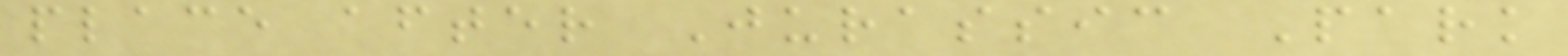place after Jurassic Park
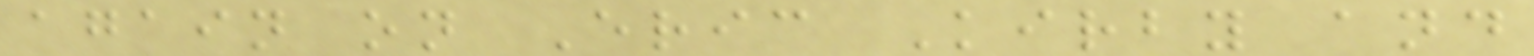again on Eric Kirby and
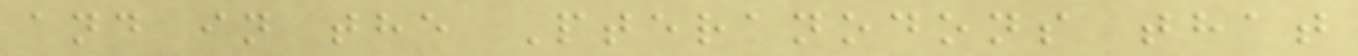and in the Pteranodons that
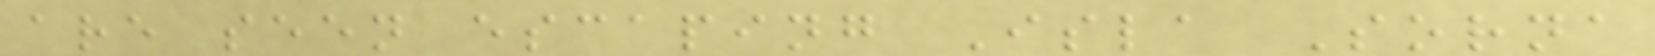are seen escaping Isla Sorna
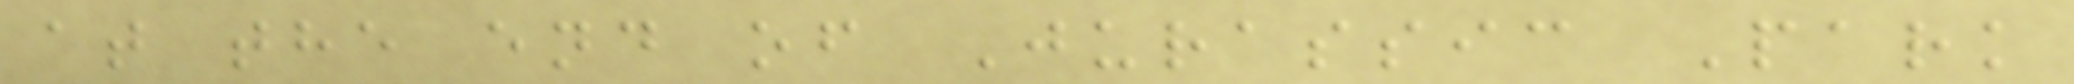at the end of Jurassic Park
